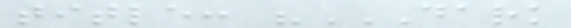title: "DARK
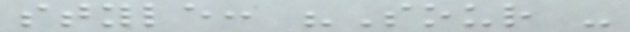style: "Sour -
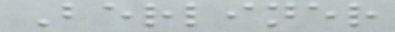Berliner
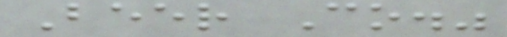Beer Co."
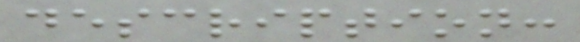description:
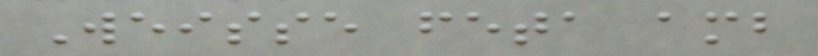Weisse feta amb
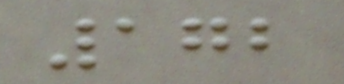172
